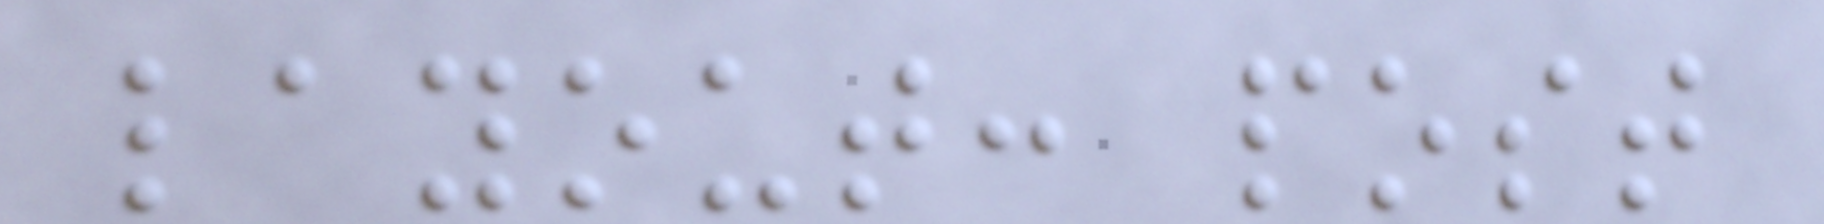layout: post
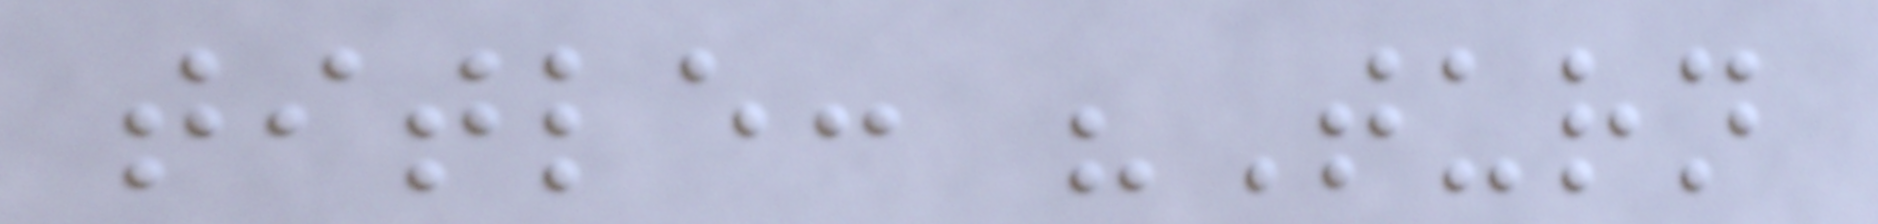title: "Turn
